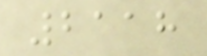2118
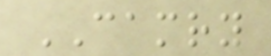CAMRY
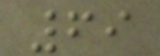69
